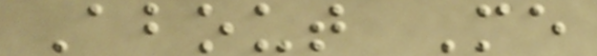About Me
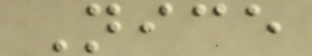Nice
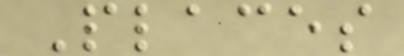Places
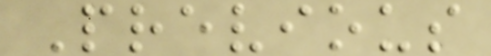Previous
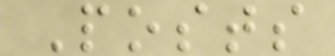Posts
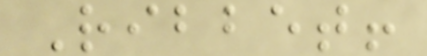Ribbet!
